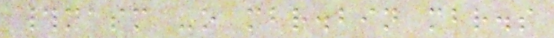#nasm -o mbr.bin mbr.s
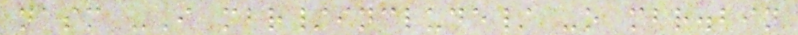nasm -I mbr/include/ -o mbr.bin
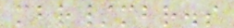mbr/mbr.s
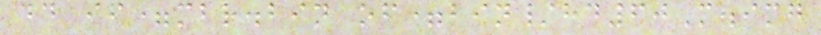dd if=mbr.bin of=bin/hd60M.img
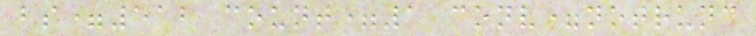bs=512 count=1 conv=notrunc
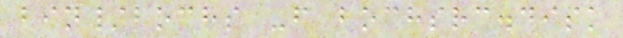bin/bochs -f bochsrc.disk
